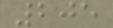205
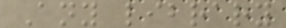Any library
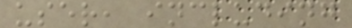user, including
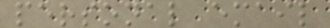personal email
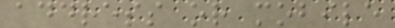address or mobile
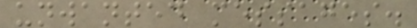unwanted messages.
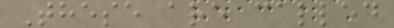These are called
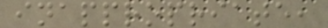inappropriate,
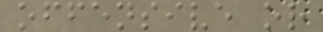offensive or
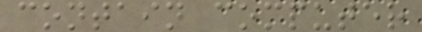contain computer
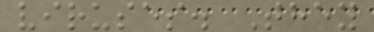viruses. They
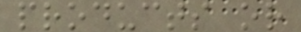products or
